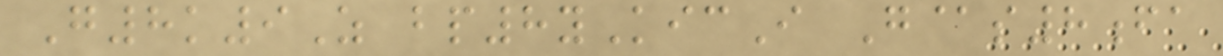G8k9Z bp8yKicI G@s8fa
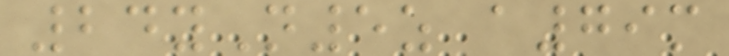24yN5z a79m
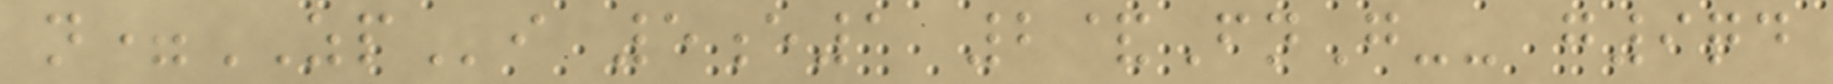n=ZPi 5e1 2&FnG-- g9qd
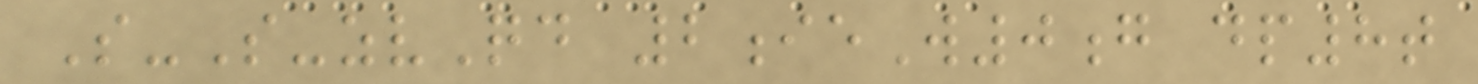S-S-zvQd 2ieW0g dp8t
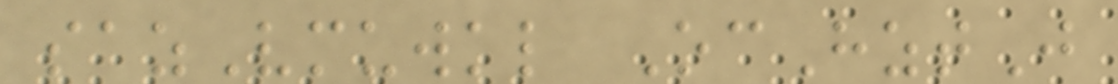sazVmuwkl OcHztJ
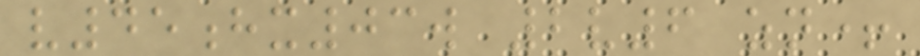v45hx03w 2v6 zn+
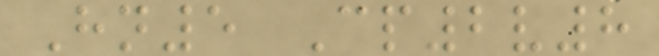Hn5 Cp2v8
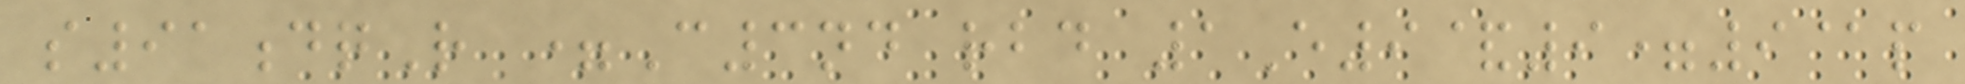s91dqR =C3nd rbd 1E9&9=9@p
